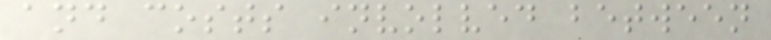and costs involved between
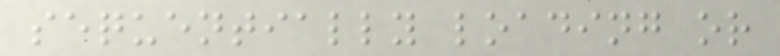sequentially loading or
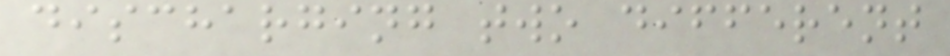discharging two different
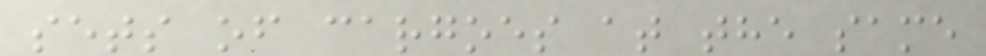sets of cargoes at the same
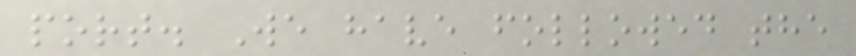port. We have followed the
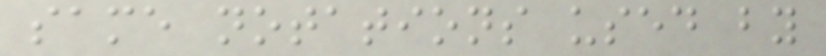same notations used by
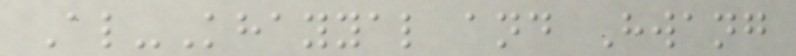Al-Khayyal and Hwang
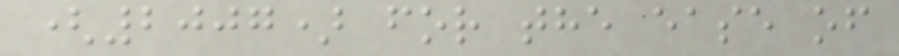(2007) for the ease of
